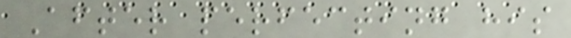After perfecting his
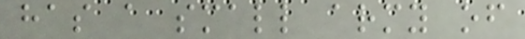has a small army of
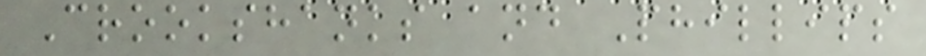Crookshanks and Phillips
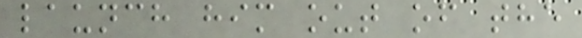launch him out of the
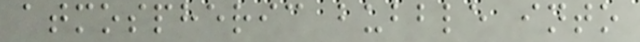atmospheric bubble into
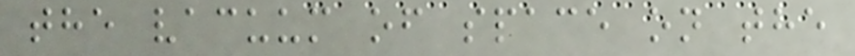the vacuum of space on the
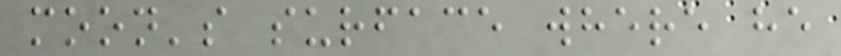moon's surface where he
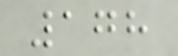178
